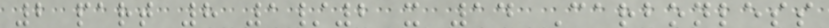2 part 8 1/2 x 14 Carbonless
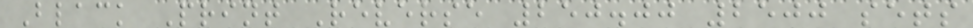Black Print Reverse 250.00 2500 sets
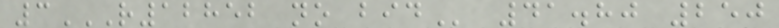3R12852 NO BID 41.80 250
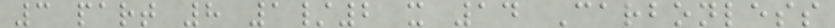3 part 8 1/2 x 14 Carbonless
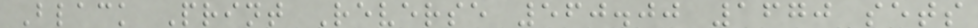Black Print Reverse 560.00 1670 sets
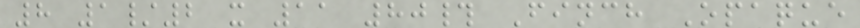8 1/2 x 11 80# Finch Opaque
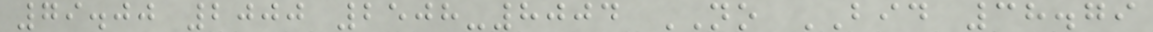79.00 2000 2508-8004 NO BID 38.79
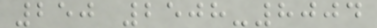250 2508-8004
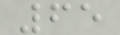65
